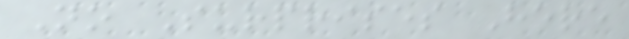No Surprises Here
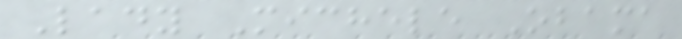Lady Michele Obama
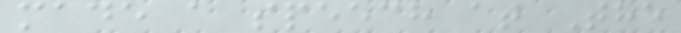made a speech at The
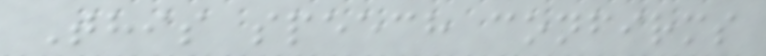This speech confirms
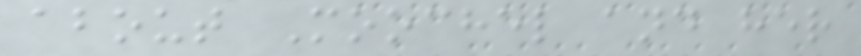about Moochel and her
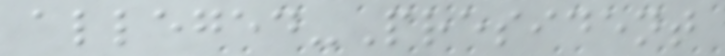alleged-President
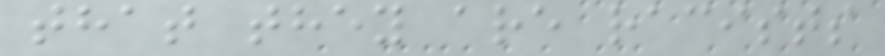that they are racists
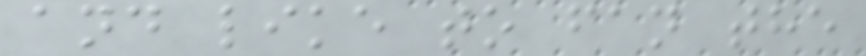and like to fan the
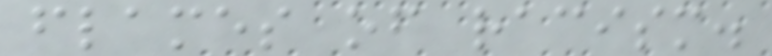flames of racism.
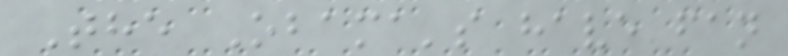The Obama's have fan
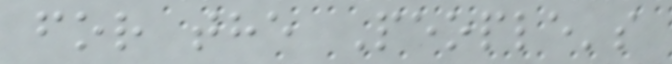for the People's
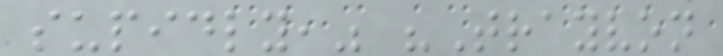supidly," "Trayvon
